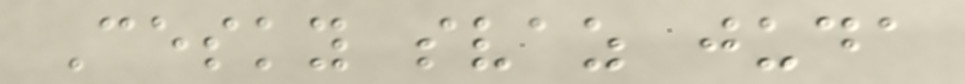Cesky svaz juda
